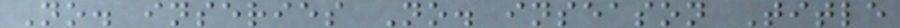No. inseries No. inseason Title
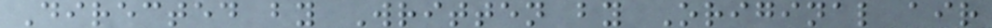Directed by Written by Original air
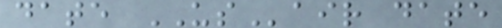date USair date
